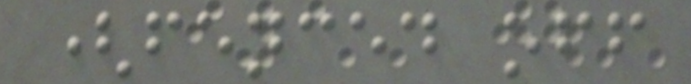(fenced off
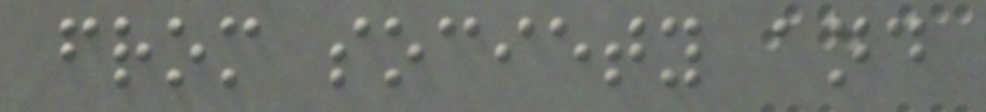from society and
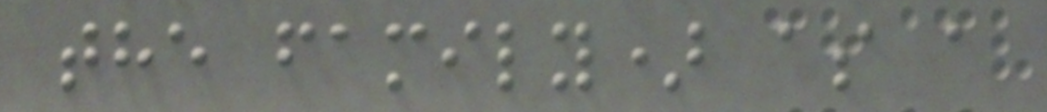the family) as a
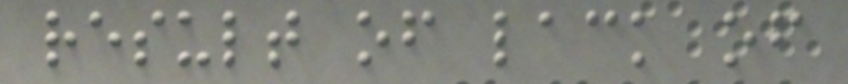result of lack of
